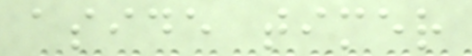aside timer
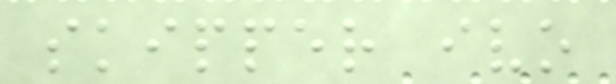skipper ivo
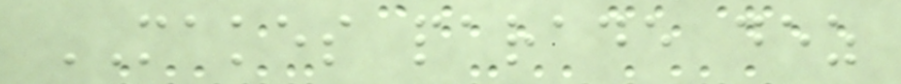MAKES parade dez
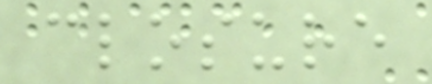closure
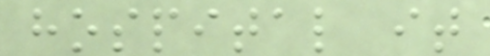hospital it
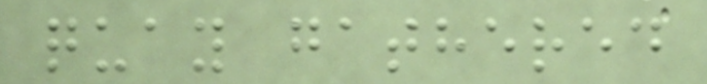quay gathered
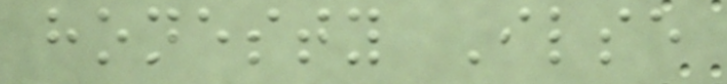honesty Ilse
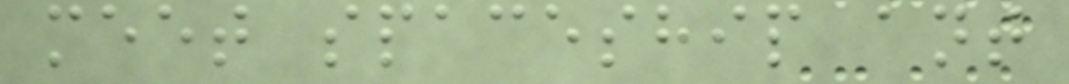meet spaceship ant
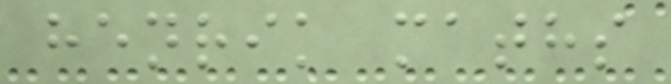henrik maths
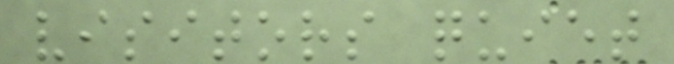visitors quiet
